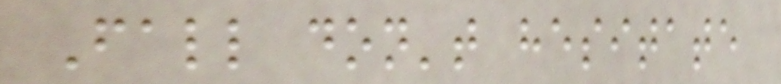Fall don't hesitate
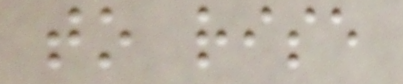to rise
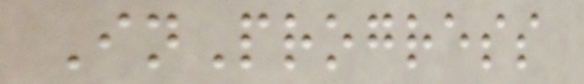InProgress
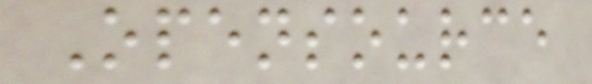Opensource
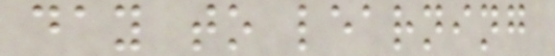day to learning
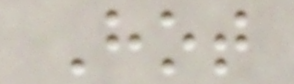Hot
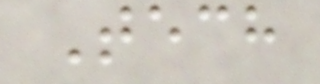Tech
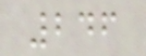246
